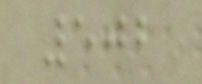502
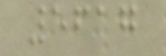5617
